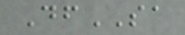DfSA
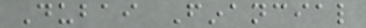Dubai Financial
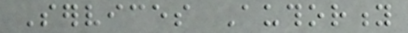Services Authority
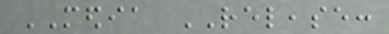MEDIA RELEASE:
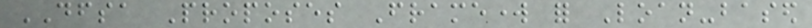DFSA Proposes Framework for Loan-based
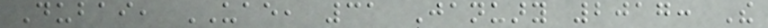Dubai, UAE, 31 January 2017: The
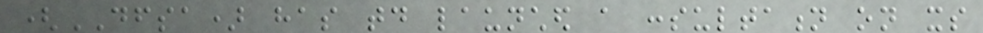(DFSA) has today launched a consultation on its
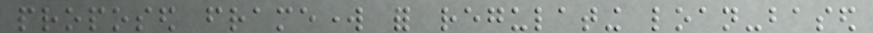proposed framework for regulating loan-based
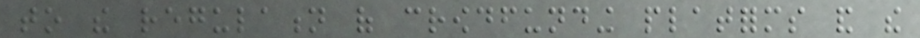to the regulation of crowdfunding platforms and the
